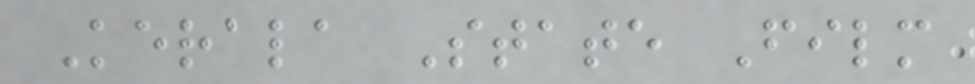Kerala State Film
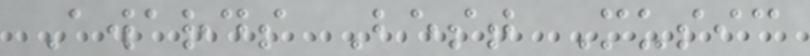Awards Best Music
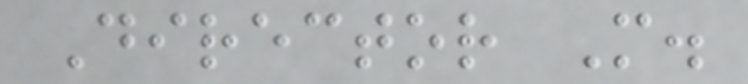Director M.
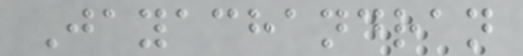Jayachandran
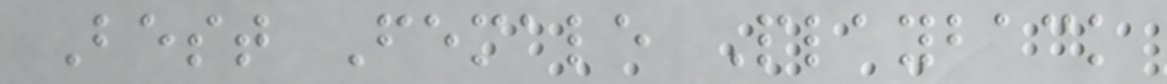Best Female Playback
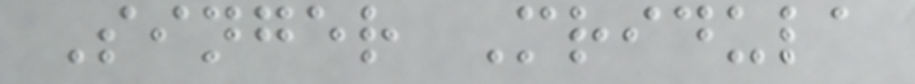Singer Mridula
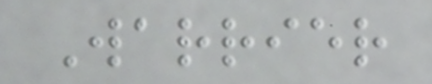Warrier
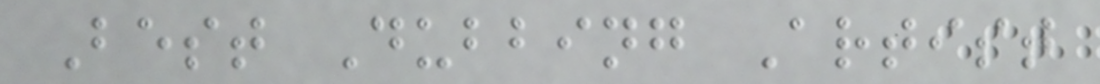Best Dubbing Artist
